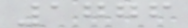1776
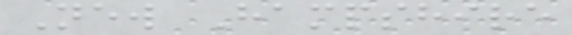New Hampshire
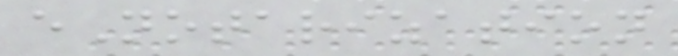eNotarization
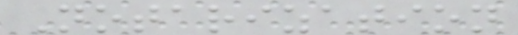Notarization
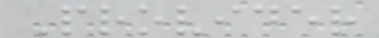Provider
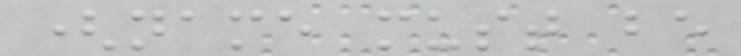(name must be
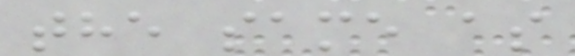the same as
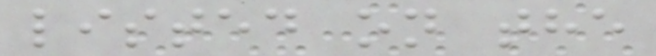listed on the
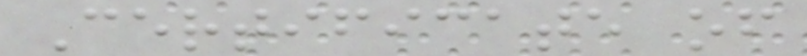Certificate of
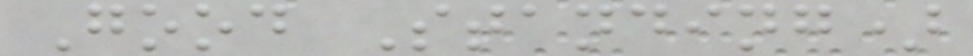Good Standing)
